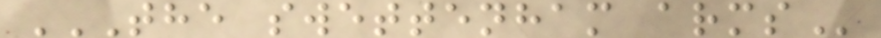THE SWETTENHAM ARMS
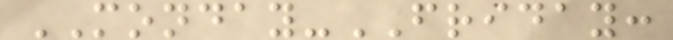MONDAY-FRIDAY:
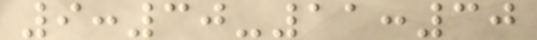9:30-11:30
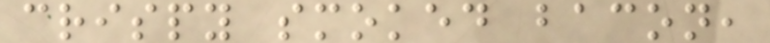crispy smoked bacon,
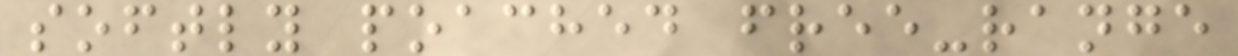softly poached free-range
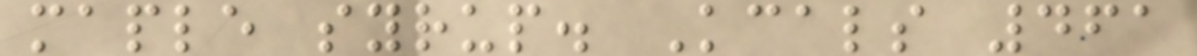maple syrup. Kcals 461
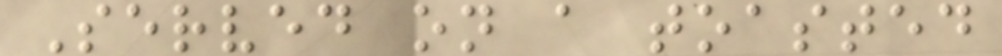Served on a toasted
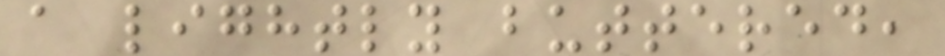a lightly buttered,
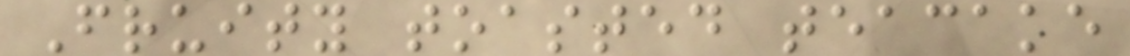Fruity toasted teacake
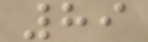89
